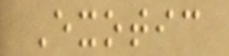Exotic
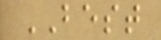BEST
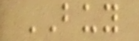BUY
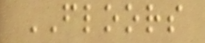FLOORS
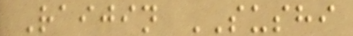Raijin SUSHI
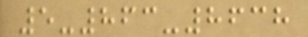5-863-8638
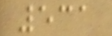531
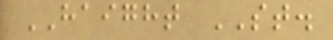HAIGHT ST.
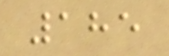185
